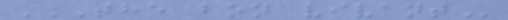THE BON VIVANT
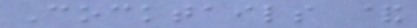Cocktails &
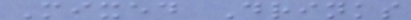Mixed Drinks
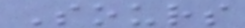Sours
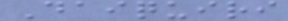Daiquiri
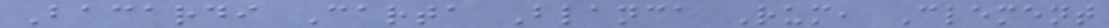Bacardi Carta Blanca Rum, Clement
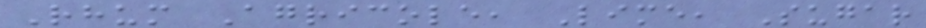Rhum Agricole, Lime, Sugar
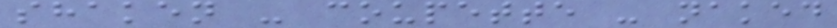shaken - coupette - naked
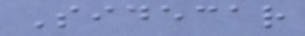Sidecar
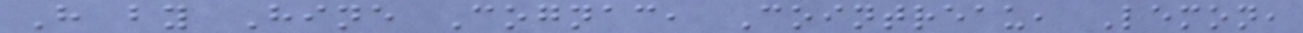H by Hine Cognac, Cointreau, Lemon,
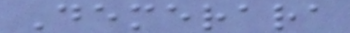Demerara
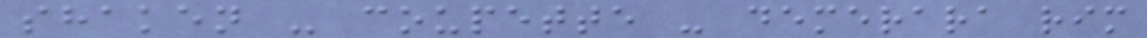shaken - coupette - demerara rim
